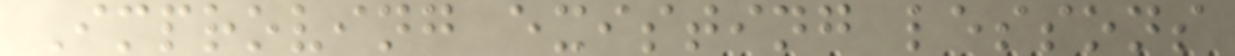Improving existing lessons
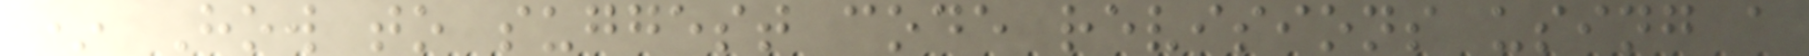* How to suggest code revisions using a
